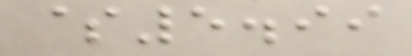$5.99
